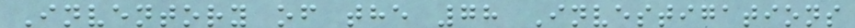Inventory of the 78 Investigations
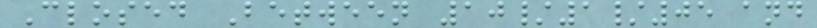Closed Between 10/1/05 and
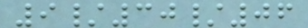9/30/06
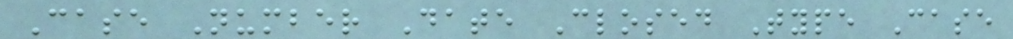Case Number Date Closed Type Case
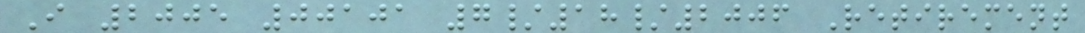I 2005 00101 7/18/2006 Retirement
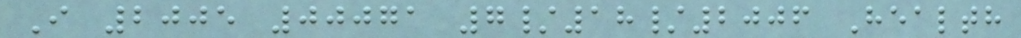I 2005 00071 7/18/2006 Health
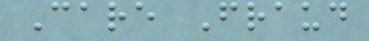Care Fraud
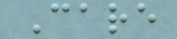Care
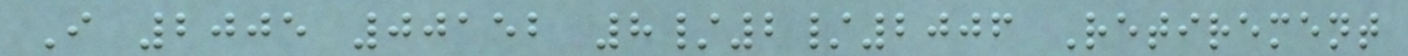I 2005 00152 8/2/2006 Retirement
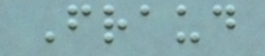Fraud
